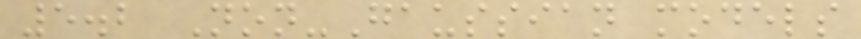5.2 Non-Gaussian models
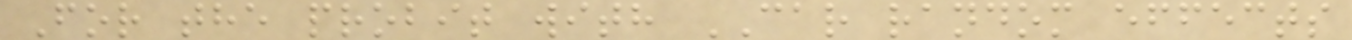For the probit with CAR random effects
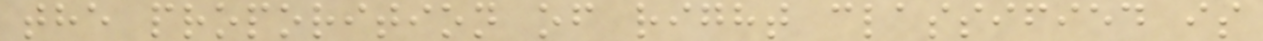the proporition of right classified is
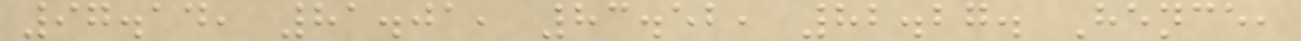97.14, 81.01, 83.52, 82.27. Hence,
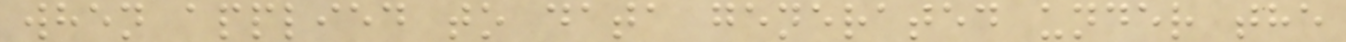when applied to data generated under the
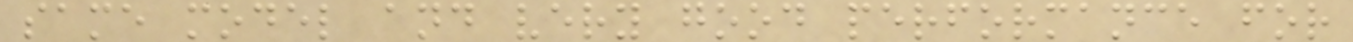same model and very good performance for
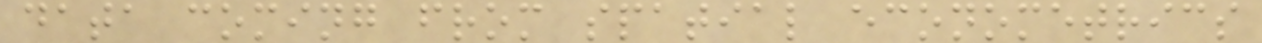data coming from spatial econometrics
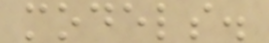models.
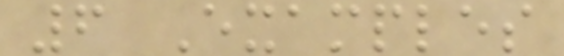6 Examples
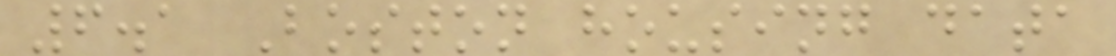6.1 Boston housing data
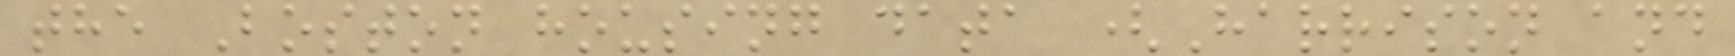the Boston housing data (Harrison and
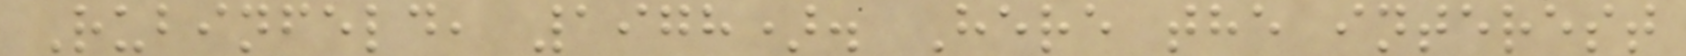Rubinfeld, 1978). Here the interest
